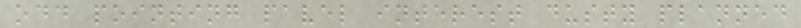odd pointing pavel interest dusty planned
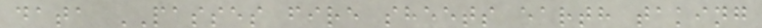data PASSES fire sheets earth taking
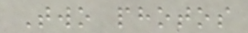Two photos
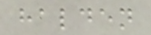halden
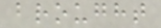brought
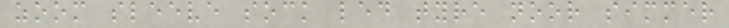zoom sleeve sock led tyre noor simmer
